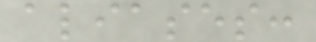aliases:
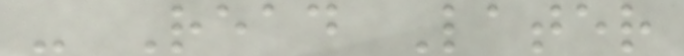- Read Later
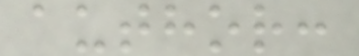author:
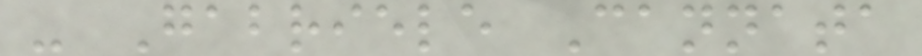- Gabriele Cannata
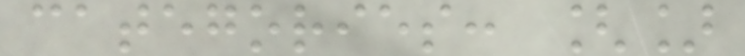categories: []
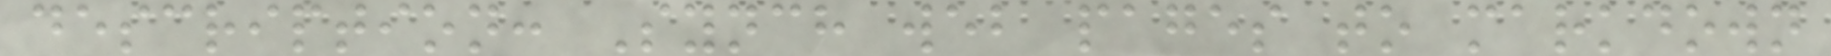description: Synch web pages to markdown
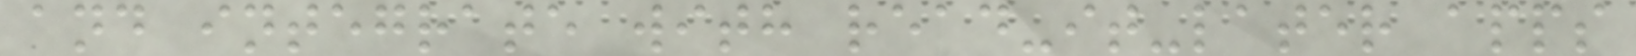and integrate with read-it-later apps
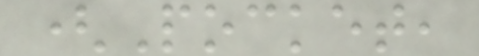(Pocket,
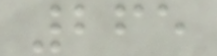265
